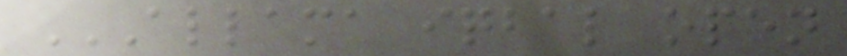ALLAMA IQBAL OPEN
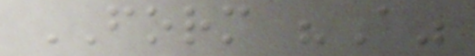FORM "A"
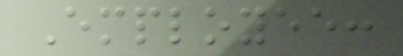Employee:
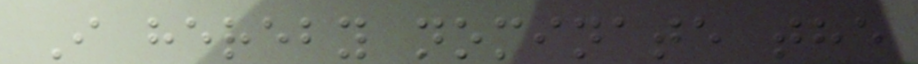I hereby nominate the
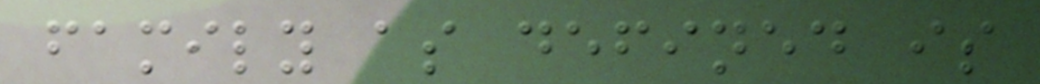family as defined is
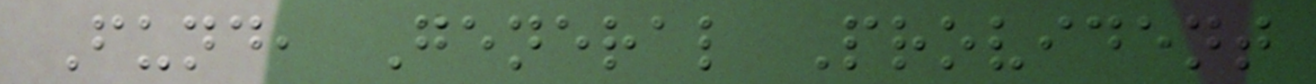Fund, General Provident
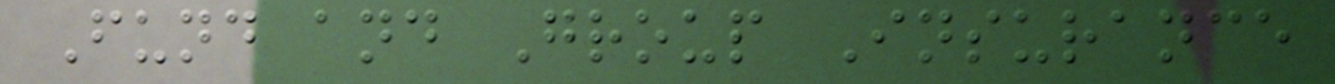Fund and Group Insurance
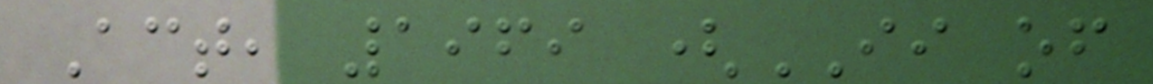Act, 1969 (II of
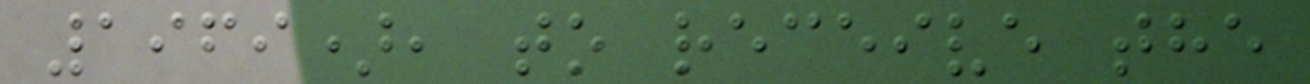1969), to receive the
